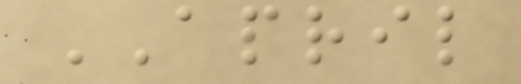APRIL
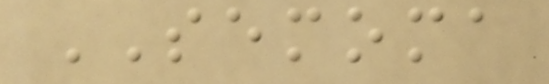SEMOMA
